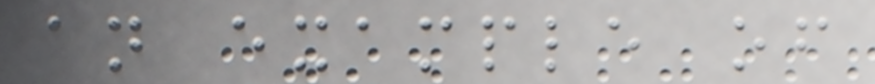an example of
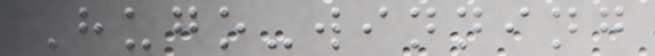Hugo-winning
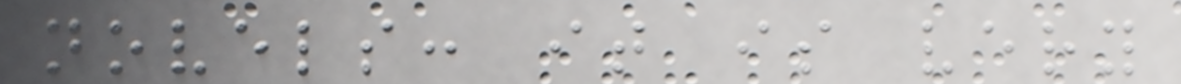novels: it is very
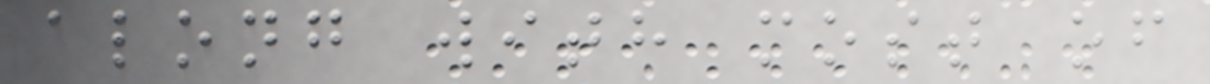along with most of
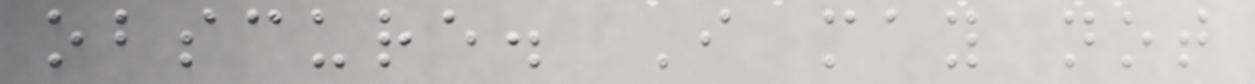obscure. I may not
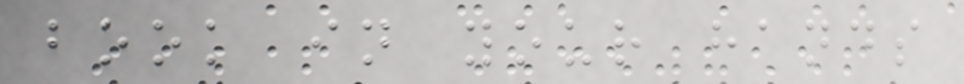book in your hands
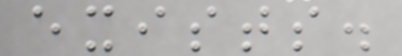exists.
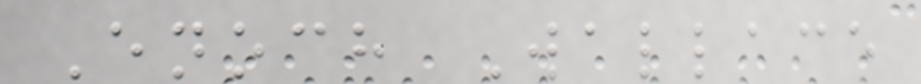Enoch Wallace
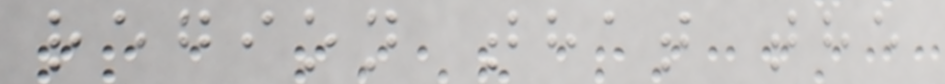region that the
